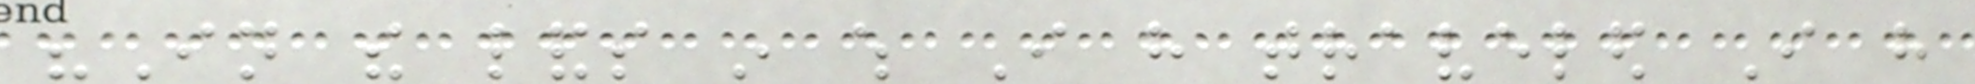"In the lands in which I have traveled I have
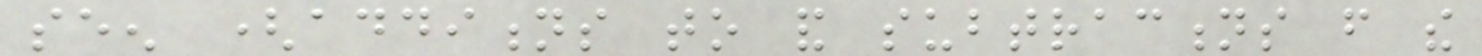seen (additions to and subtractions from the
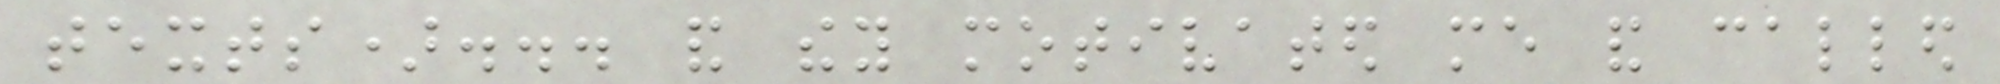texts)... and they motivated me and called
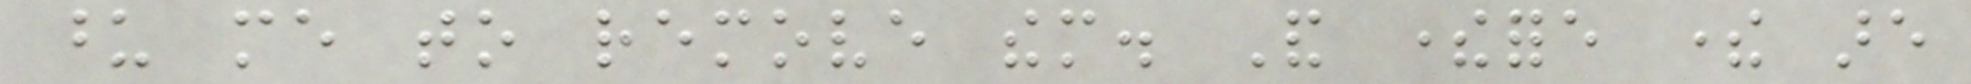upon me to remove them. And therefore there are
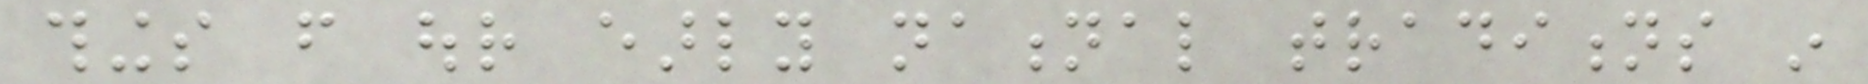things from our early national traditions in
